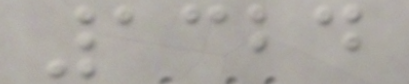1324
